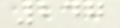247
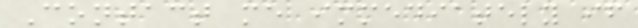Contact me immediately if
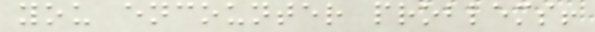you encounter problems!
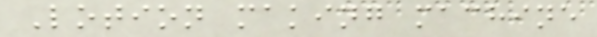Lotion making machine
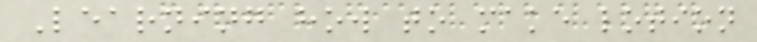Learning how to make lotion
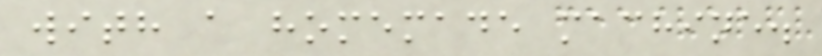with a homemade machine.
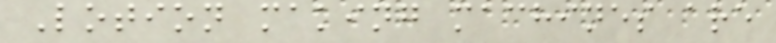Lotion making machines are
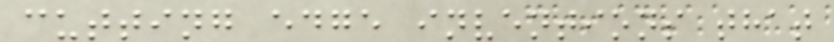cutting edge inventions that
